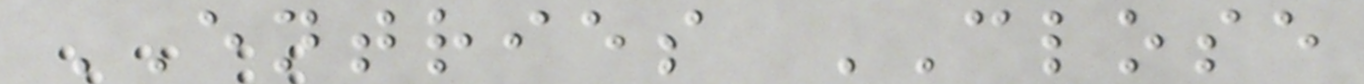ENTRIES CLOSE
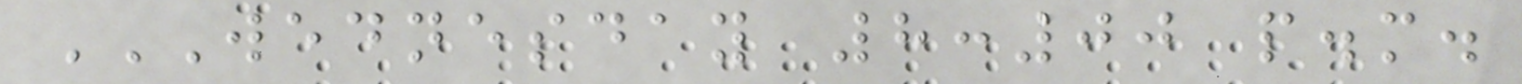WEDNESDAY 8:00 P.M.
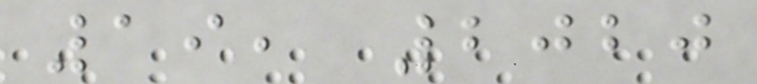19, 2020
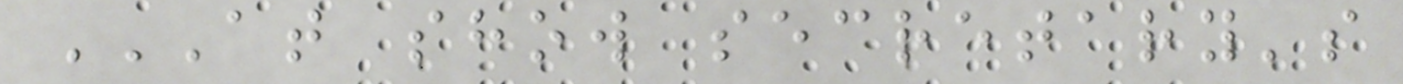AT SHOW SECRETARY'S
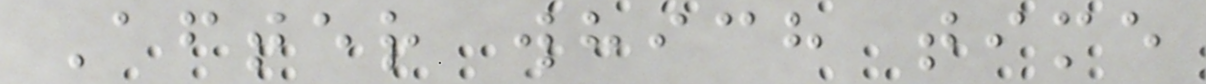After which time
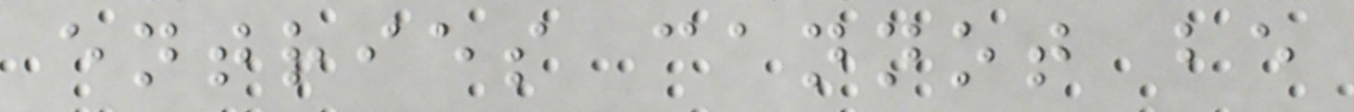entries cannot be
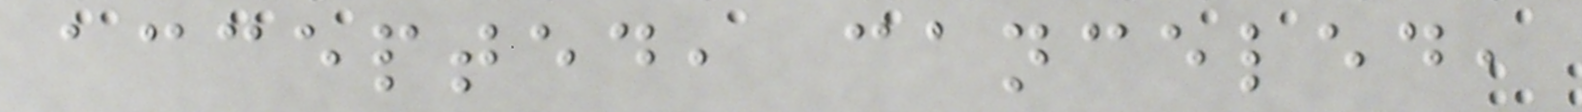accepted, canceled,
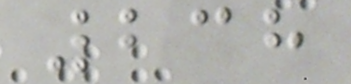238
